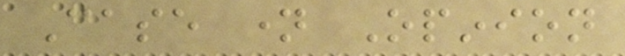Case name Opinion
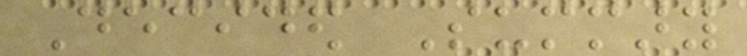Decided Summary
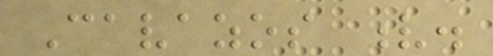Cavazos v.
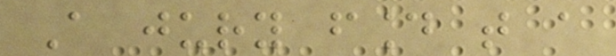A jury found that a
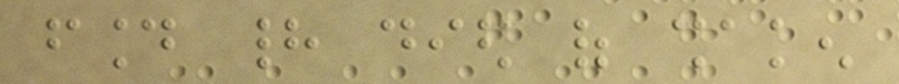found had died of shaken
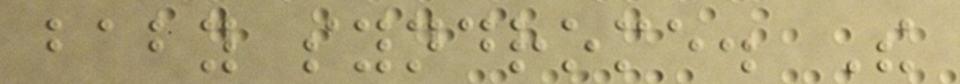baby syndrome. The
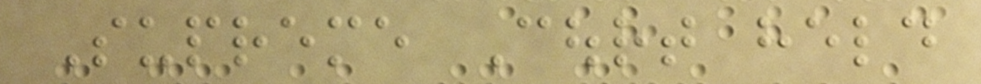Supreme Court held
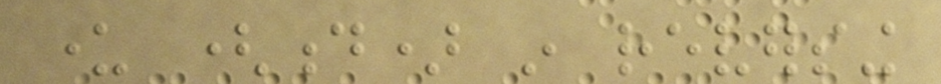under (d) in reversing
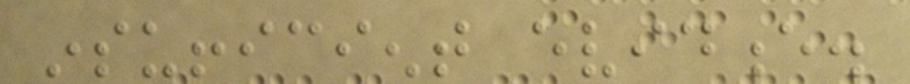insufficient evidence.
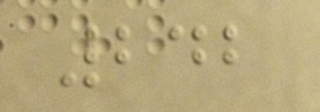242
